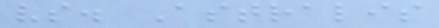vs. Astralis
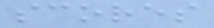scores
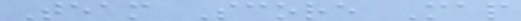Team Score Map
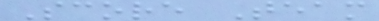Score Team
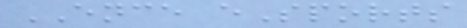ENCE eSports
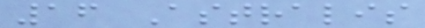16 Astralis
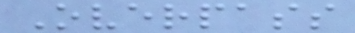Overpass
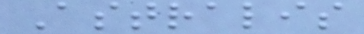Astralis
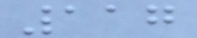117
